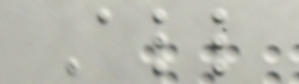All
